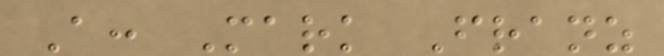A: Mark Franz
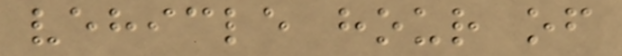vehicle hour of
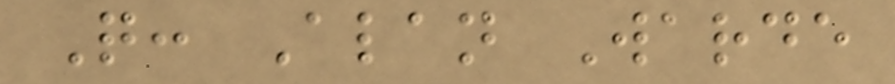Q: Alan Warde
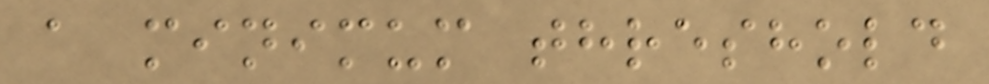a minimum threshold
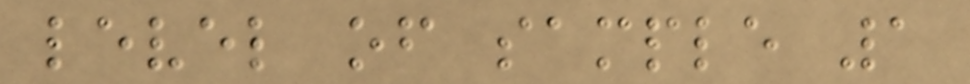level of sample 1
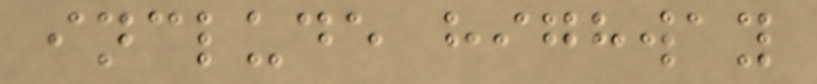include highway
